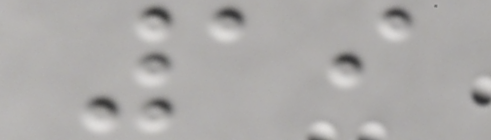19
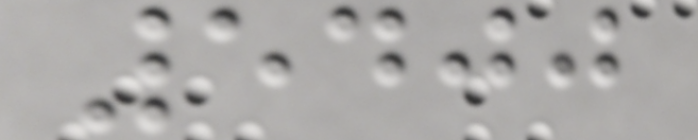5400
